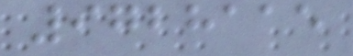9728115
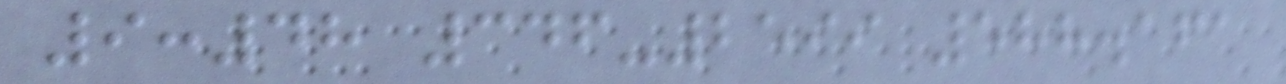9:48 346-2599 588.161
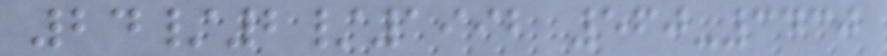24/2/1992 560-3430
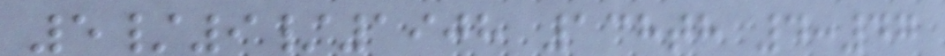5/9/1908 138th 4:47
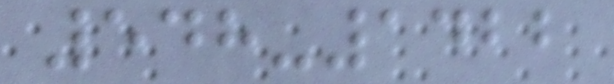548-1422
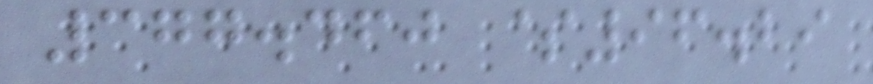377.460 $96.29
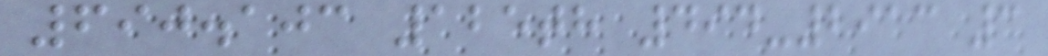690.103 125th 494-2913 3
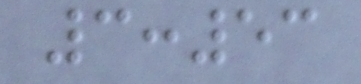3:53
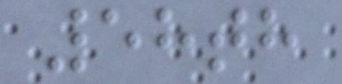58th
